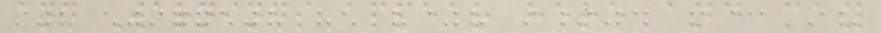and Warnings appear here and may
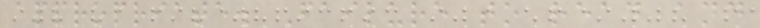appropriate. Failure to read and
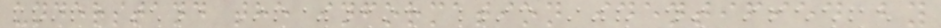understand the information identified by
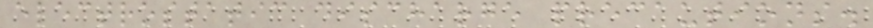electrostatic discharge precautions.
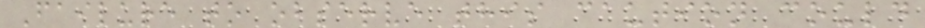Failure to observe this caution could
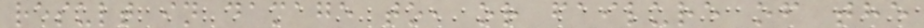result in damage to, or failure of the
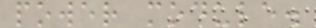power module.
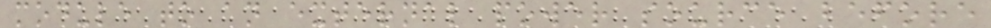module to an external power source before
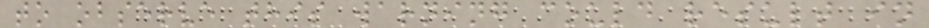to observe this warning could result in
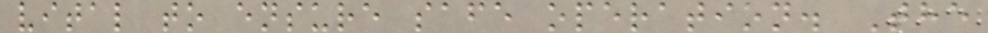vital to ensure safe operation. The
